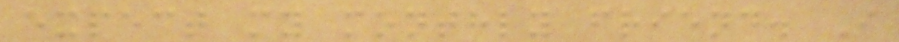expect my monthly friend. I
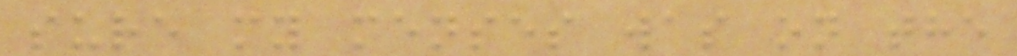sure my menses was on the
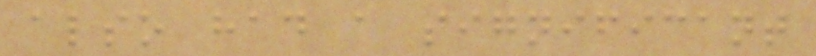also had a significant
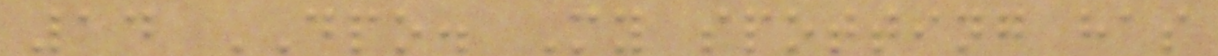14 DPO. My spotting has
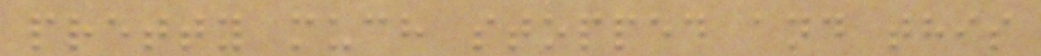pretty much stopped and this
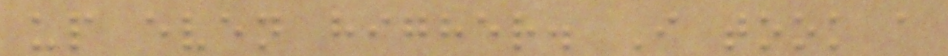up even higher. I took a
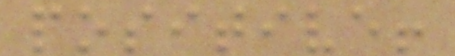positive!
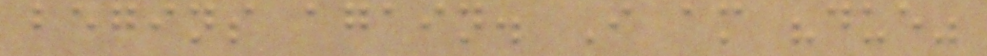begins again. I am "due"
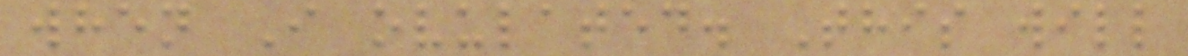when I ovulated. This will
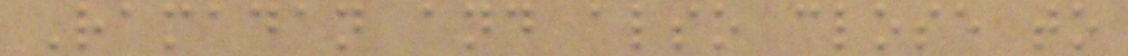Ramadan and also close to
